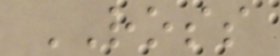ROSS
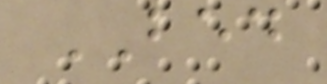BED
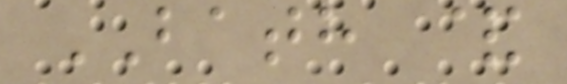BATH &
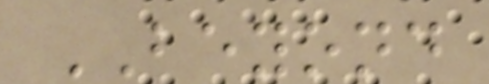BEYOND
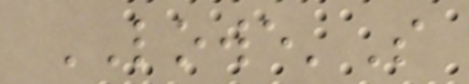LOWE'S
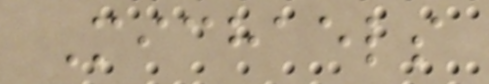Michaels
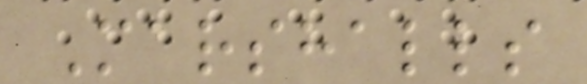Marshalls
